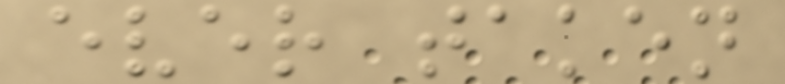ever taken
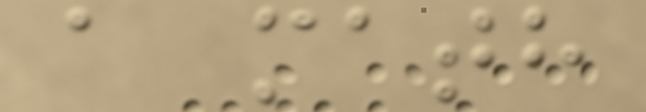a math
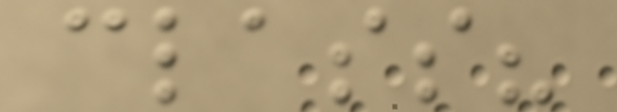class?
